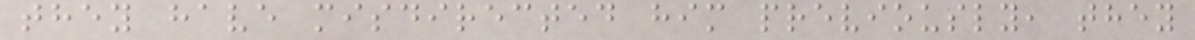they have misdirected him previously, they
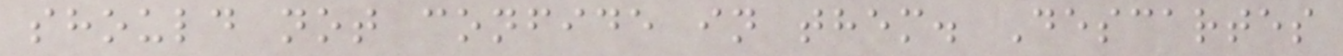should not confide in them. Descartes
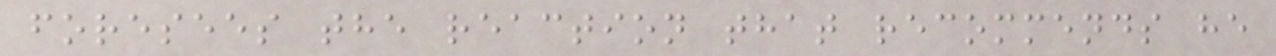foresees the reaction that recommends he
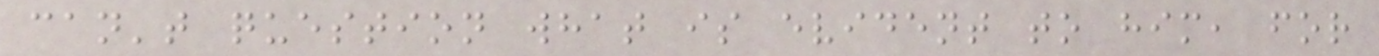can't question what is evident to him, for
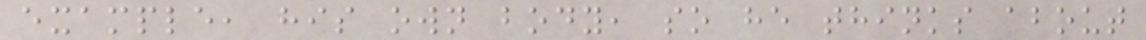example, his own body, so he thinks about
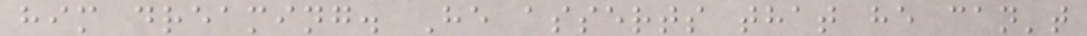him dreaming. He asserts that he can't
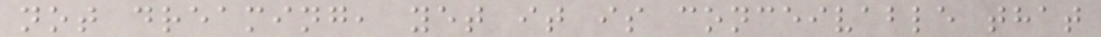not dreaming, yet it is conceivable that
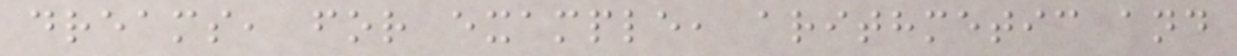dreams, for example, arithmetic and
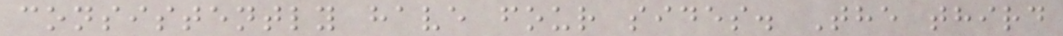consistently have four sides. The third
